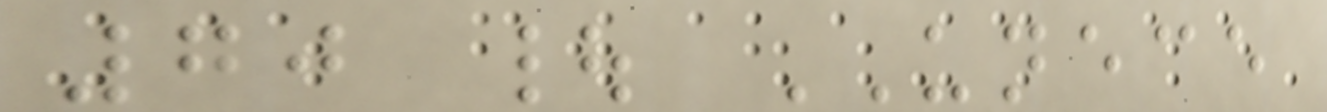70 | UNECE
